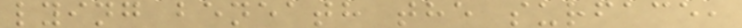lying beneath the surface,
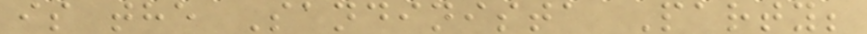is the Sandinista Party;
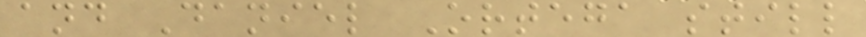and Daniel Ortega still
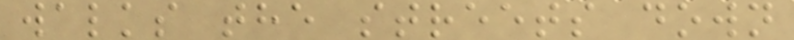walks the streets down
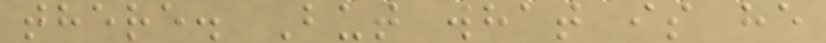there. But what is he
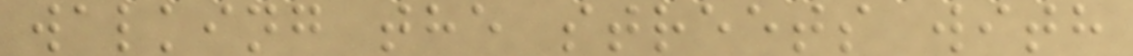walking the streets with
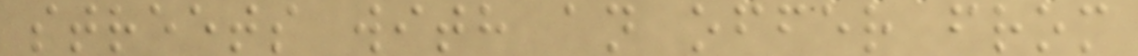streets with an offer from
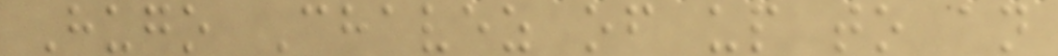Hugo Chavez of up to an
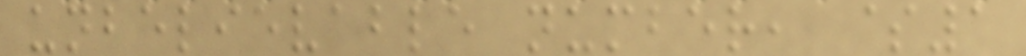unbelievable number, $1
